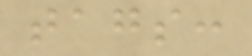tags:
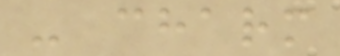- charm
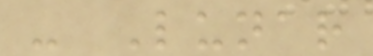- Lunar
